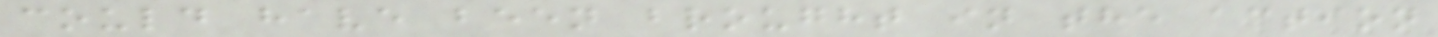could have been brought in the action
